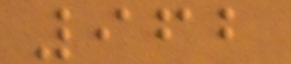962
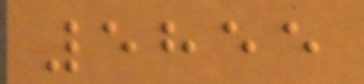5855
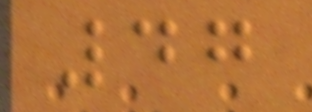47
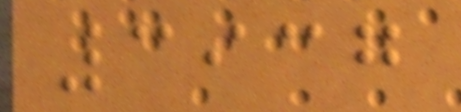3937
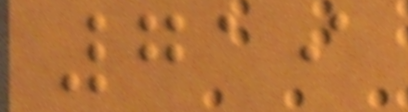719
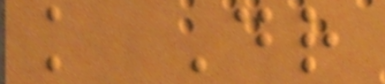k Dr
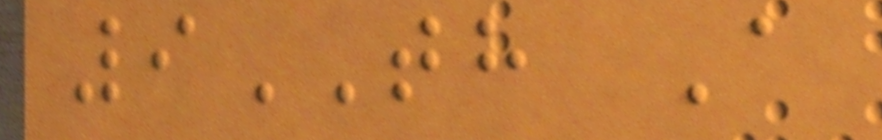9TH A
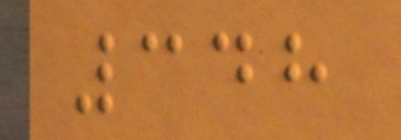348
